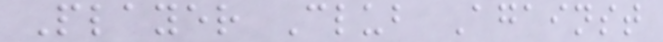Player Club Against
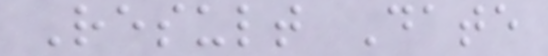Result Date
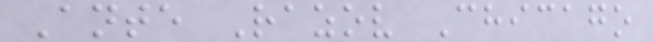Ante Razov Chicago
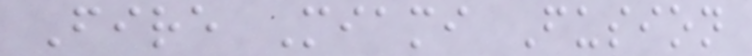Fire Miami Fusion
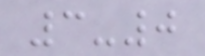3-0
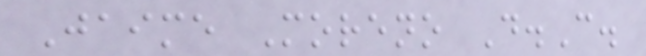Jaime Moreno D.C.
